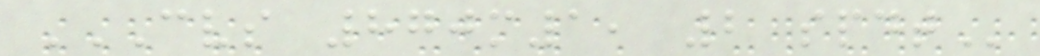CVS 870M1, 2 SPDT
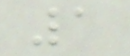1
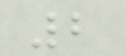2
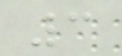3
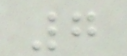7
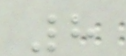8
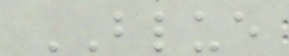BLUE
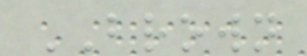BROWN
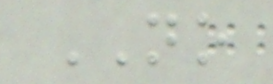NO
